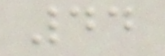44
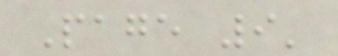Page 9'
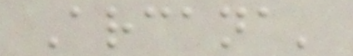Arcana'
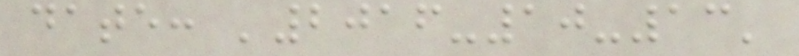date: '2016-10-13'
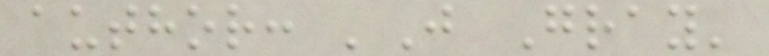author: 'J Gray'
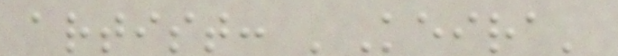artist: 'Keira'
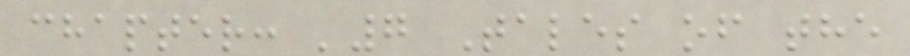chapter: '7 Tales of the
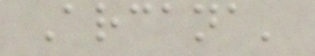Arcana'
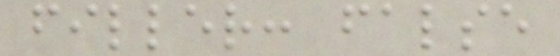filler: false
